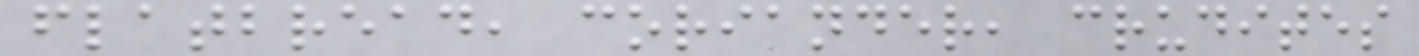flatbread, coriander, crudites
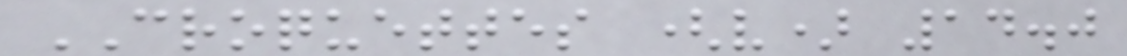CROQUETTES (v) 14.0
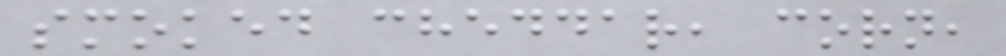smoked cheddar, corn,
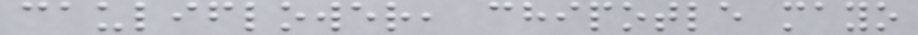cauliflower, chipotle mayo
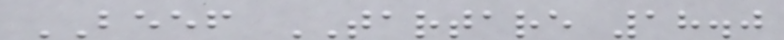BEEF TARTARE 18.0
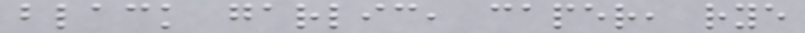black garlic, caper, rye
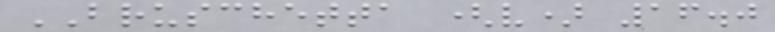BRUSCHETTA (v) 16.0
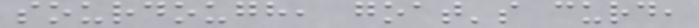sourdough, goat's curd,
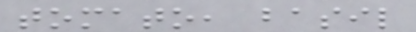tomato, basil
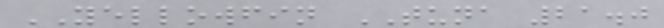YELLOWFIN TUNA 21.0
